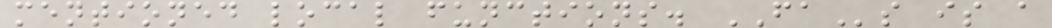mentioned local functions. FAs is a
